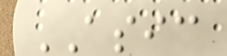ASIC
